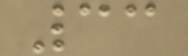33
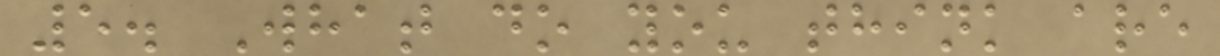5. What do you think are
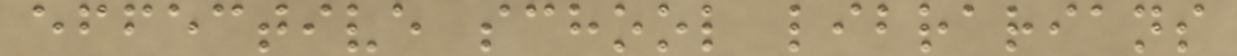effective school librarians
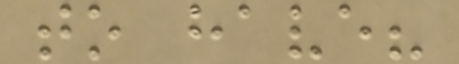to have?
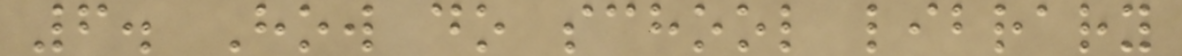6. How do school library
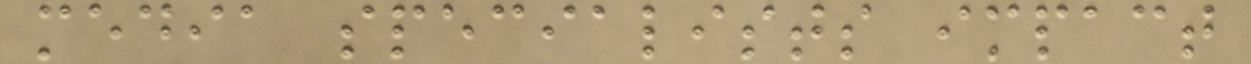media specialists impact
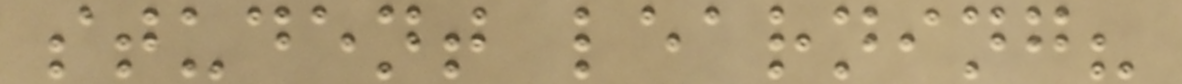student learning?
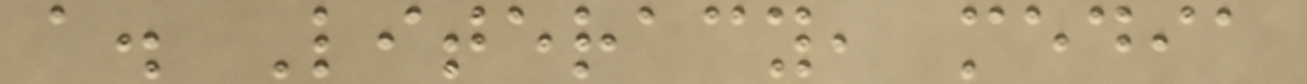a. Literacy, media
